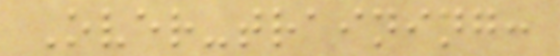Over-training:
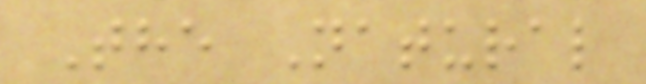The Natural
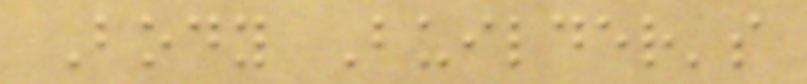Body Builder's
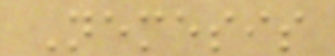Nemesis
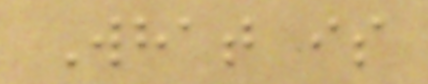What is
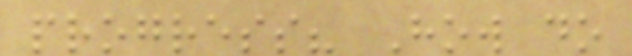progress? How do
